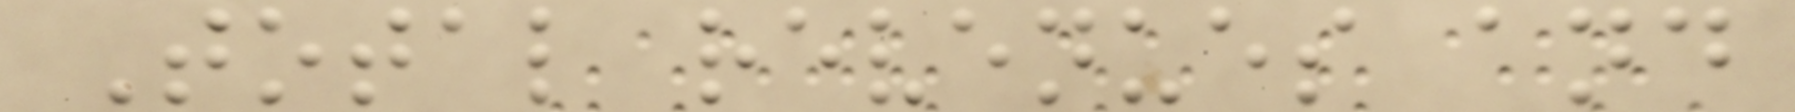Total revenues and
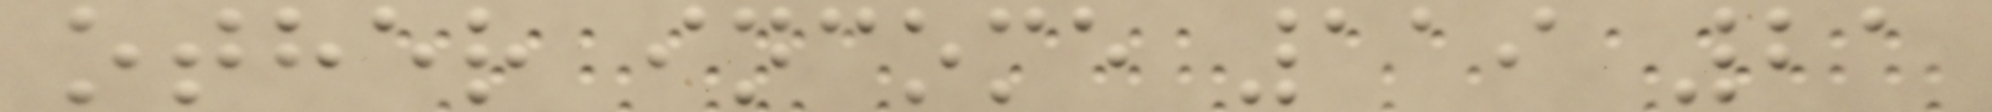other income 119 21
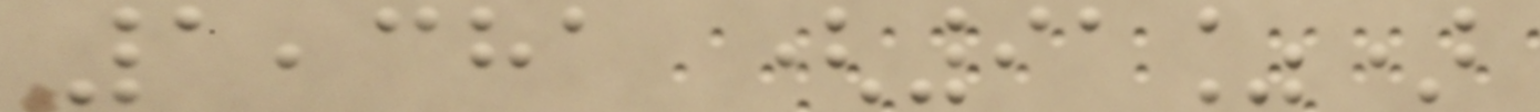1,381 (91%)
